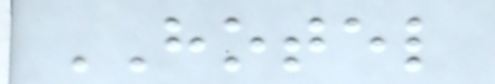HOTEL
